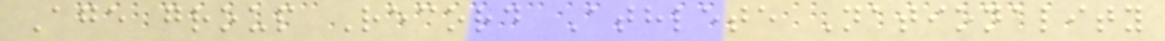Age group Record Athlete Nationality
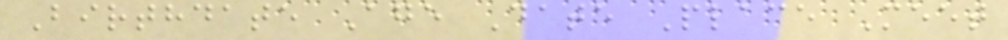Birthdate Age Date Place Meet
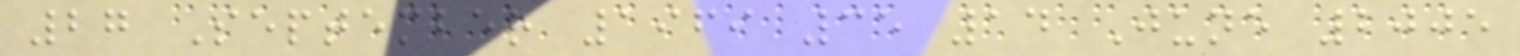27 September 1969 35 14 June 2005
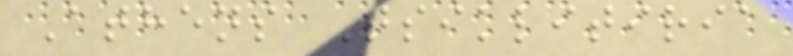Athens Tsiklitiria
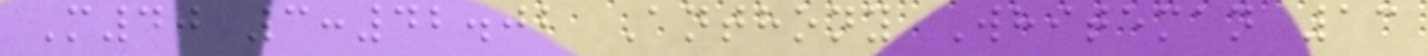M40 3:42.02 Anthony Whiteman 13
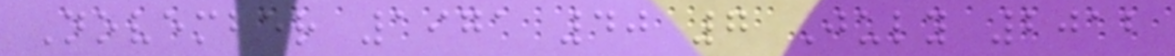November 1971 40 7 July 2012
